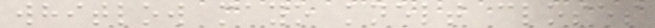whitlow mayo knelt closes
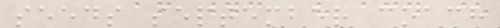seeds september coach
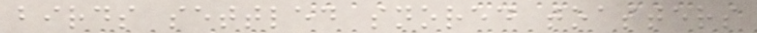birds settled snored toasters
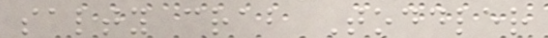salty crab Toddler
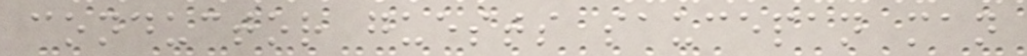conductor guests saucepan man
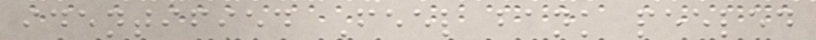identified Feel bank peeled
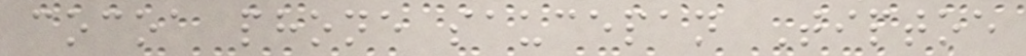cocoa phone saucepan Tiptoe
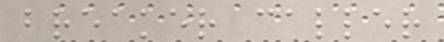breaker caller
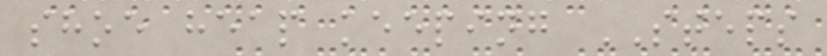shoe heap keeping STEPS
